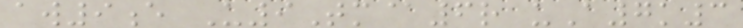aw9e U9Tm@6r uA7k3
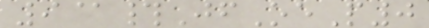9@#JfOeP0
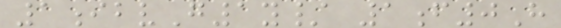1ibvG1y/ 1f0H
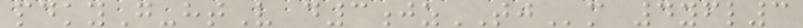pdkyG-htV d3jzTJm 4yfl3
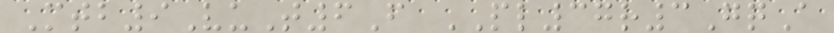Mtb9VuT6F PL37r3GqA
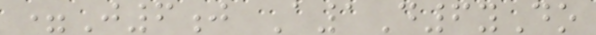=J6j A1D6yDo
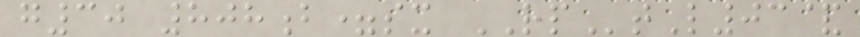g30 808b=sx RPtL03&
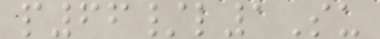p66/l1Su
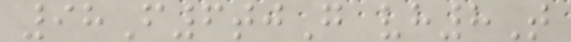98F6tjG vh8T
